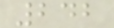242
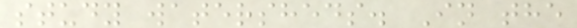study watersheds. In the
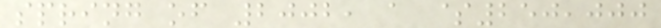spring of 2002, a $250,000
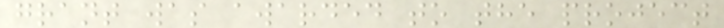grant was awarded to the project
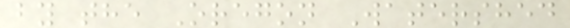by the Oregon Watershed
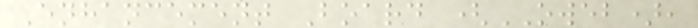Enhancement Board (OWEB),
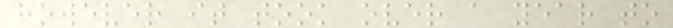however it took over a year to
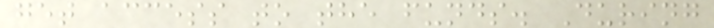get access to the funds. During
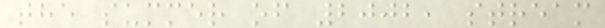the summer of 2002, stream
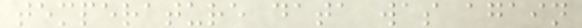temperature data was again
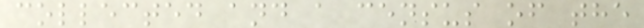collected and a census of the
